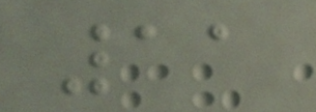11
